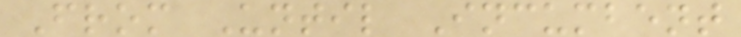From Until Incumbent
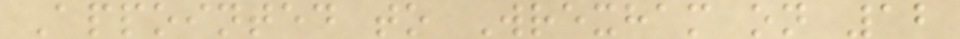Appointed to Wrexham on 12
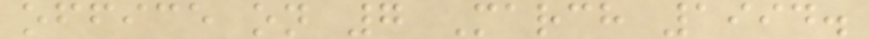office on 7 March 1994.
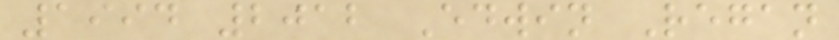1994 2012 Edwin Regan
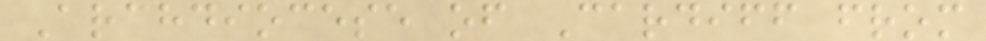Archdiocese of Cardiff from
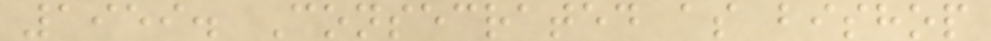1959. Consecrated as bishop
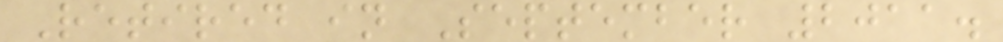Retired in September 2011.
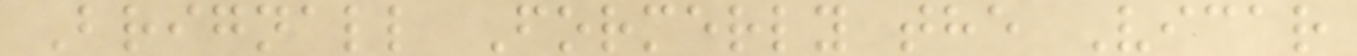Brignall Formerly the Vicar
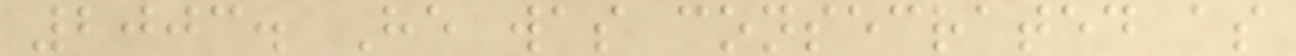2003. He was consecrated as
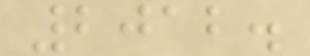2012.
